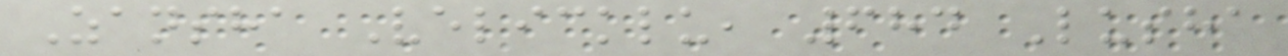Zansha Velicklu, 684 Lusha
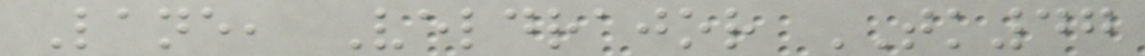Lane, Veldrajor TK47
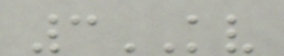3KV
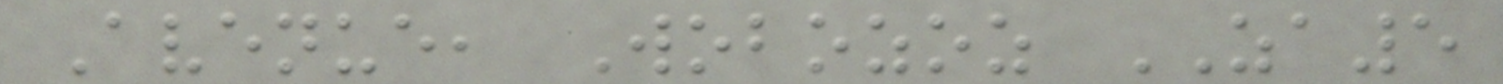Avenue, Wobozoz ZA5
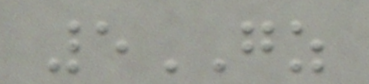5GZ
